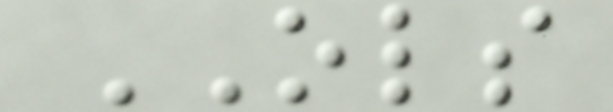OLS
